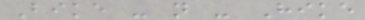Bike - n - Hike
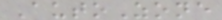AutoZone
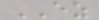EZ
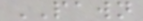PAWN
